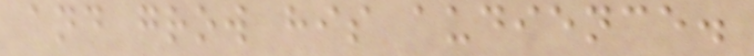and grow his audience.
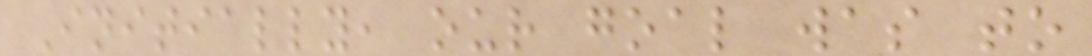Initially, our goal was to
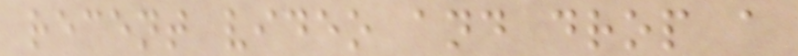recent video and drop a
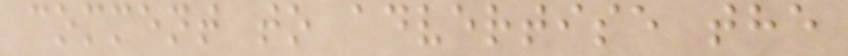comment to advertise the
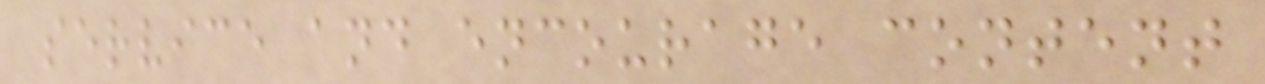service and encourage content
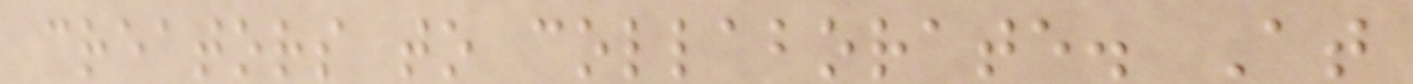creators to collaborate. At
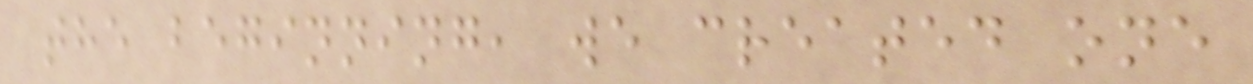the beginning, we created one
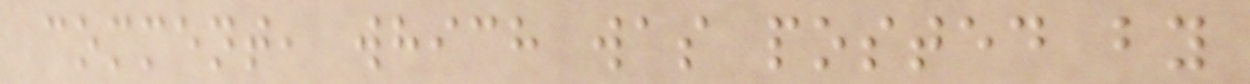comment, which was posted by
